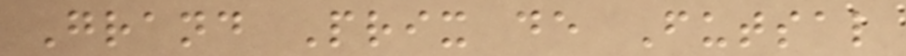Grand Prix de Futsal
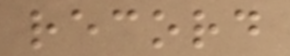record
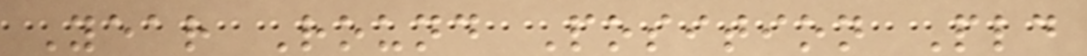Year Round Position Pld
